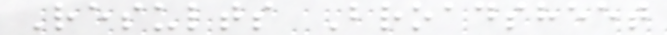Results Broadsheet
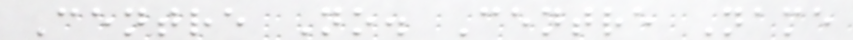Centre No. Centre Name
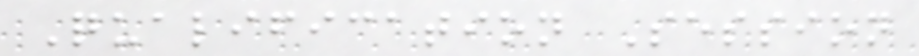Qualification Session
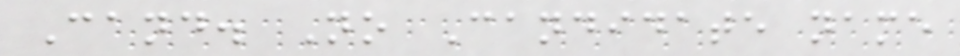Cand. No Candidate name
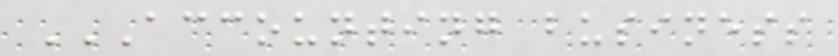ACCOUNTING BUSINESS
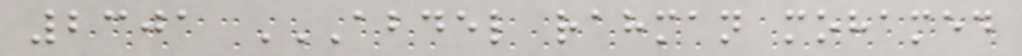2301 ABDEL RAHMAN MOHAMED
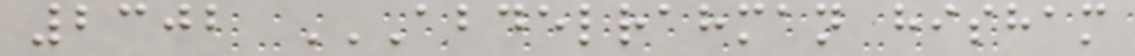2302 ABDELRAHMAN HISHAM
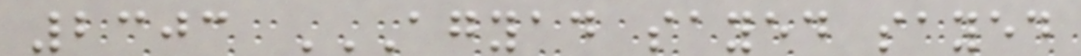2303 AGYAD SAYED SAYED
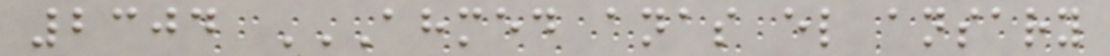2304 AHMED ANAS EL ANSARY
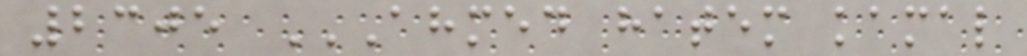2305 AHMED HATEM KAMAL
